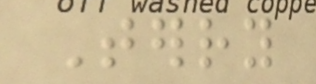Terry
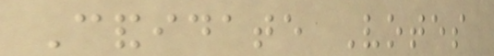Candidate Votes
